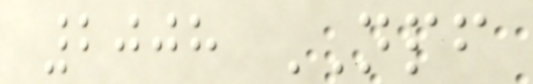2008 NPF
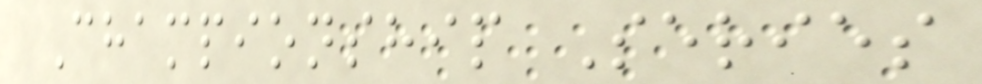Championship Series
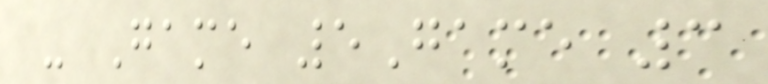- Game 5Game 3
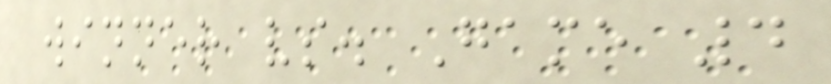winner vs. Game 4
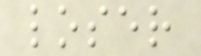loser
